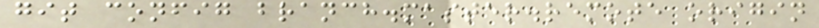git config branch.master.remote origin
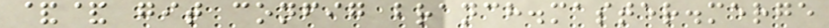&& git config branch.master.merge
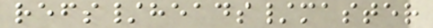refs/heads/master
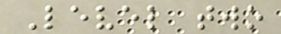Level two
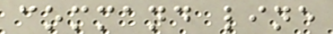command line
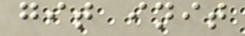git init
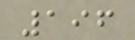196
